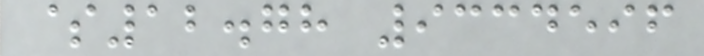$12.78 9334596
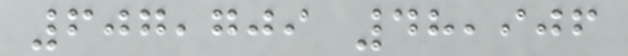607,709 48,906
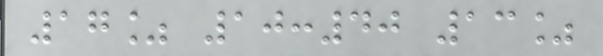17% 10:40 13%
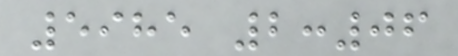5985 2:06
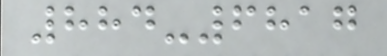884-6817
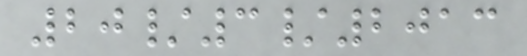20/3/2013
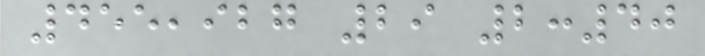455,927 29 2:40
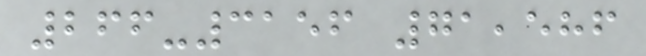266-3156 71,586
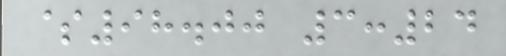$98.00 3:24
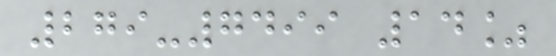279-7499 14%
